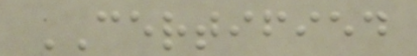CERTIFIED
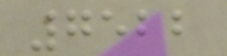7522
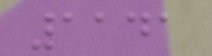1141
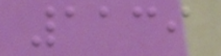1139
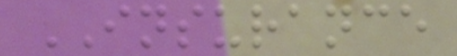INSURANCE
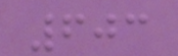603
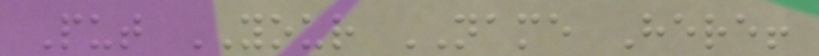Put YOUR NAME Here!
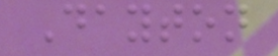Dayton
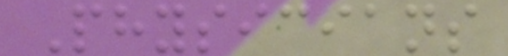Physicians
